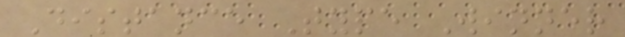Distance Type Winner
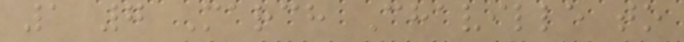1 7 March Chaville to
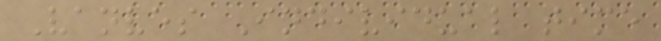Vanves Individual time
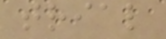trial
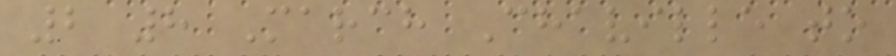2 8 March Chaville to
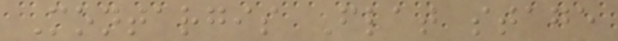Montargis Flat stage
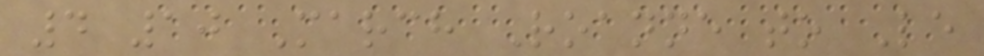4 10 March Roanne to Le
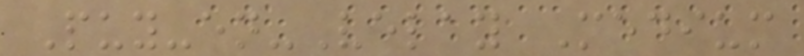Puy-en-Velay Medium
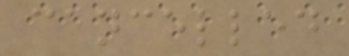cancelled
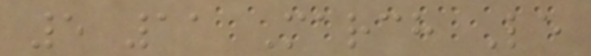5 11 March Le
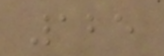125
